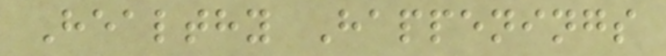Healthy Happenings
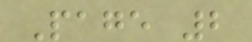Page 2
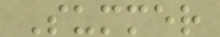Summer
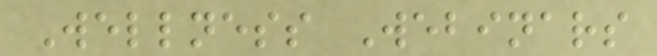Wellness Webinars
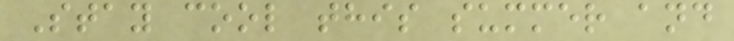Stay cool this summer and
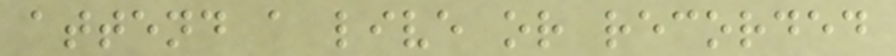attend a live or recorded
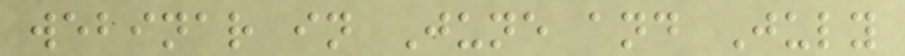webinar in June and July
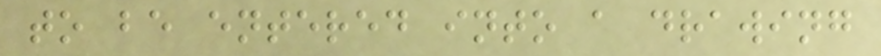to be entered into a drawing
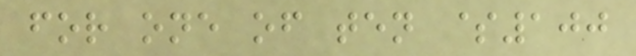for one of ten $100
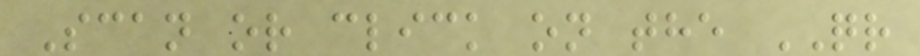Scan or click on the QR
